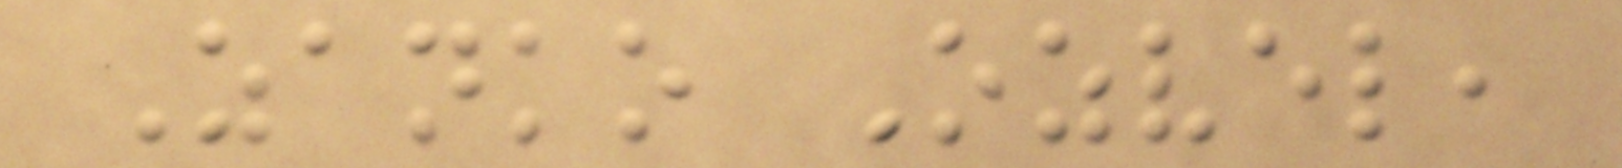Zanko Ozvel,
